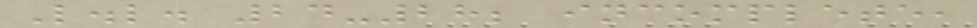L.l. 24-28; incomplete,
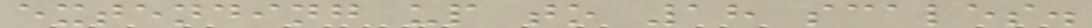extending up to 18 scales.
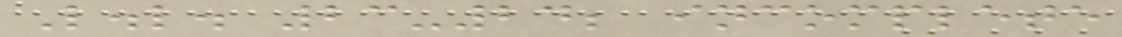L.l. 23-24; incomplete
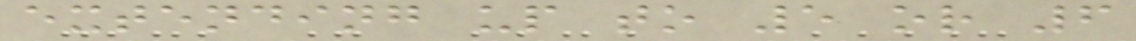extending up to 5 or 6
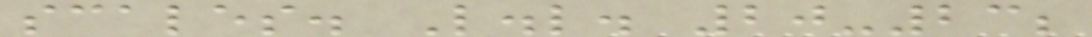scales. L.l. 20-23;
